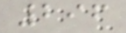296
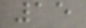15
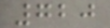720
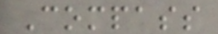Compass
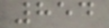854
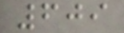609
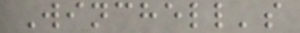Winchell's
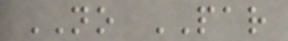NO PAR
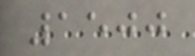1500
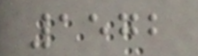1572
